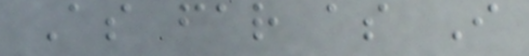As far as I
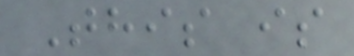This is
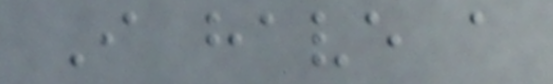I have a
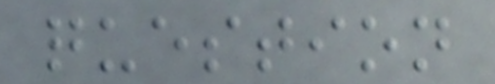question
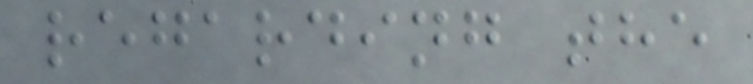regarding the
